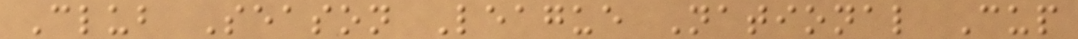Club Season League National Cup
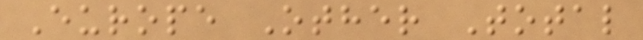Europe Other Total
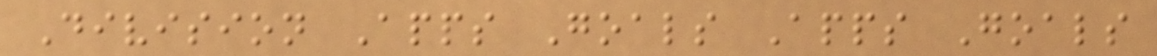Division Apps Goals Apps Goals
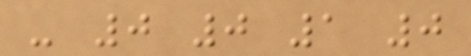- 0 0 1 0
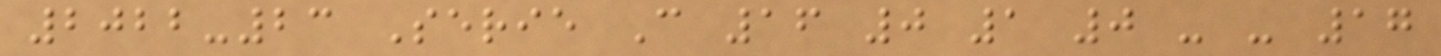2022-23 Serie C 16 0 1 0 - - 17
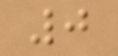0
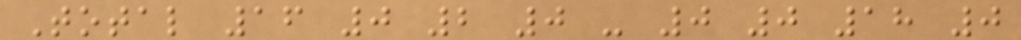Total 16 0 2 0 - 0 0 18 0
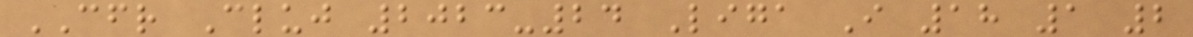CFR Cluj 2023-24 Liga I 18 1 2
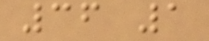36 1
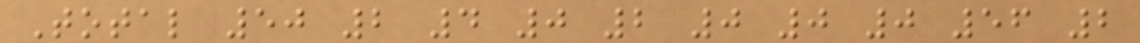Total 50 2 4 0 2 0 0 0 56 2
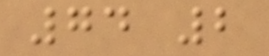74 2
